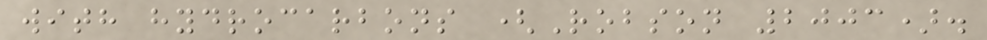with hydrocarbons (Robson 2003).
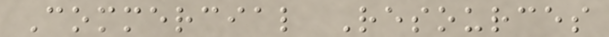Commercial Resources
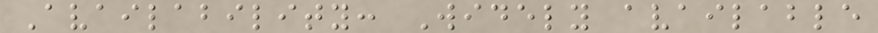Availability: Widely available
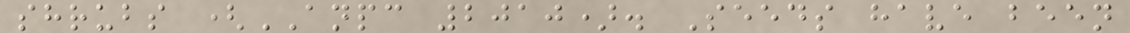shrubs (ANPC 2010). Seeds have been
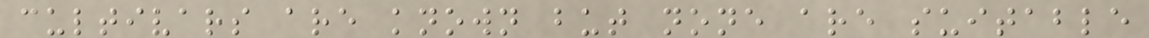cultivars are known but none are suitable
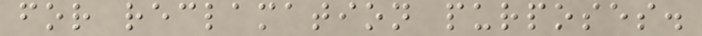for reclamation purposes.
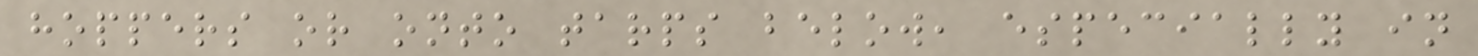hoppers or onto tarps below, especially in
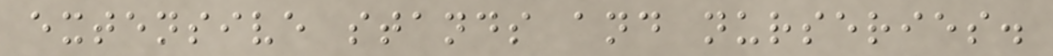extensive stands and nurseries.
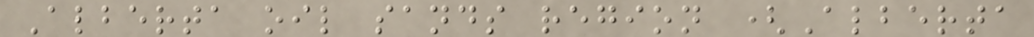Alberta oil sands region (Alberta
